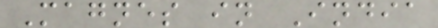Magnes in India
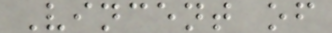Vincent of
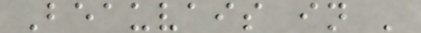Beauvais in '
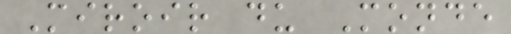Miroir du Monde
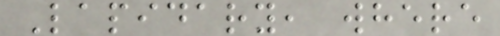Lapidary, where
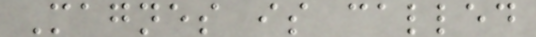Magnes is called
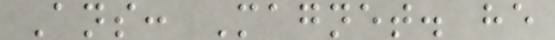Ans: Magnet. he
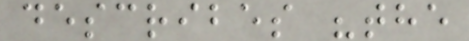describes "the
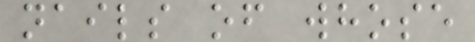nails of whose
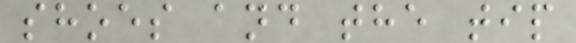shoes and the tip
